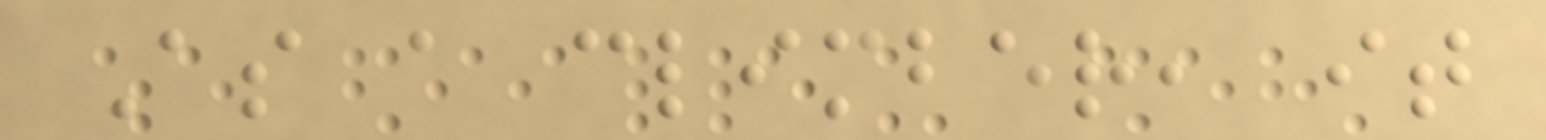As a climber, it
